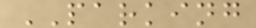PARKING
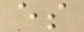es
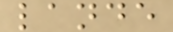lande
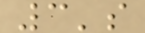3's
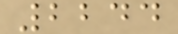2244
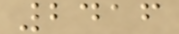2416
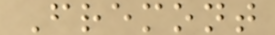Fremont
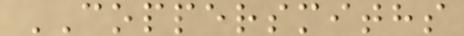COPPERSMITHS
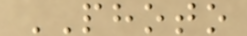PHOTO
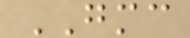GMC
